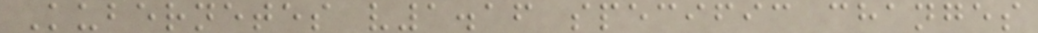Kubernetes v1.16 specific changes
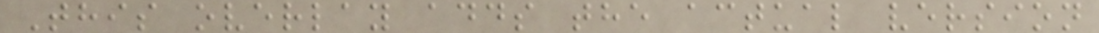This overlay adds the actual version
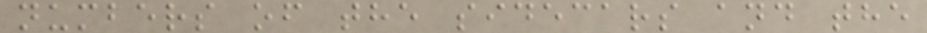numbers of the sidecars and the
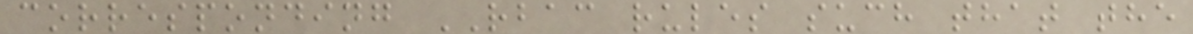corresponding RBAC rules such that the
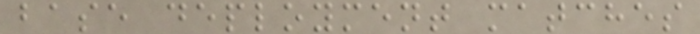base deployment matches
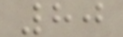80
